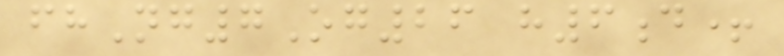fhNg7Og26 h6d+
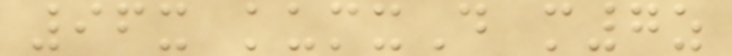96x kumxD m7z
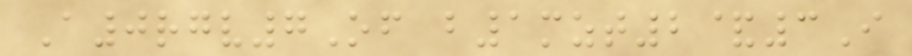A0rgv7Of b1mzt2&3I
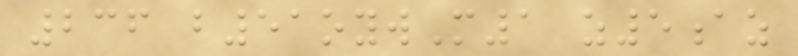236 b51oywM1 z5az
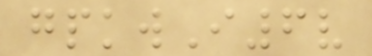gpkwI6v
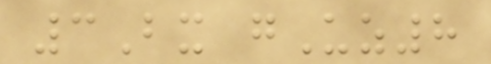3Bx gUz8
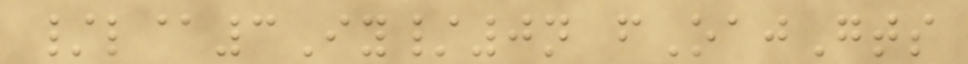/l@3Iy/0n fOajGts
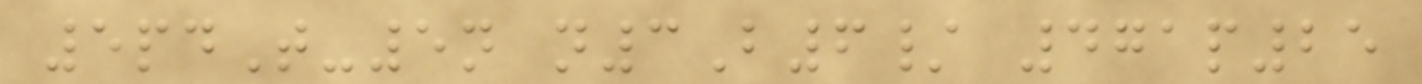5pdT-5n n3B6/ 471p25
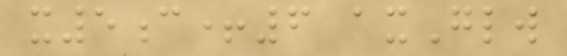x5c+6 axGlw
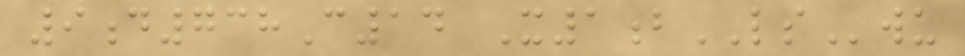9d738C14 X1bLSwu
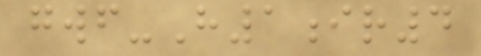gwf-H1ir4
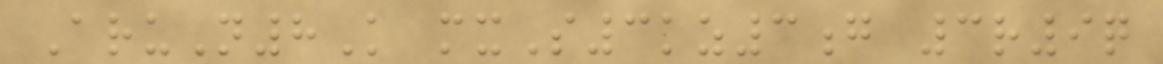AruN8K mxS3kz3g 3r9q
